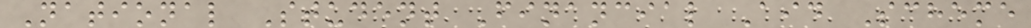National Student Financial Aid Scheme
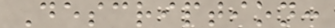Description:
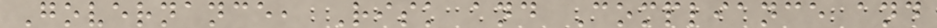Governance, Risk and Compliance and
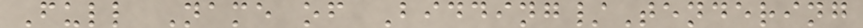Full Name of Bidding/Tendering
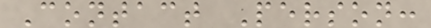Contact Person:
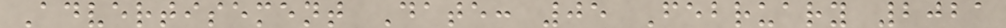Advertisement Date: 05 February 2021
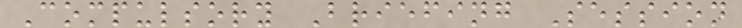Compulsory Briefing Session
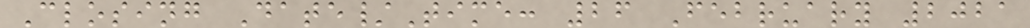Closing Date/Time: 26 February 2021
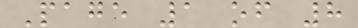Page 1 of 8
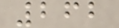262
